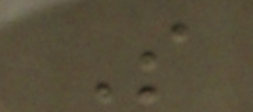S
